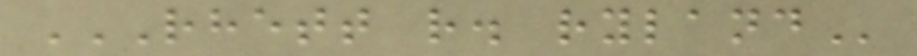RHETT R. RYLAND
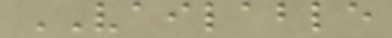VAILABLE
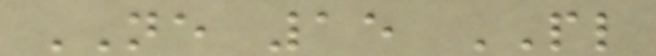NE 15 PL
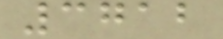3712
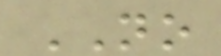NO
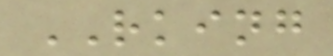RKING
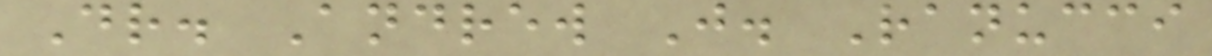Dr. Andrew J. Ranucci
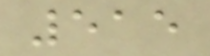515
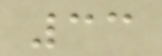33
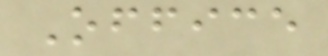Office
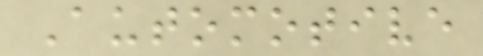Automotive
